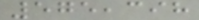575,398
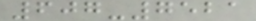607-7521
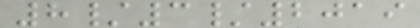8/3/2019
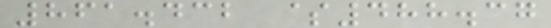861.432 $488.37
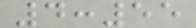4:55
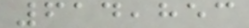614,853
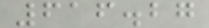616.27
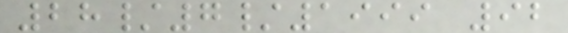28/7/1999 92
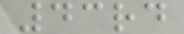43rd
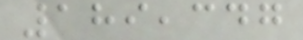189,347
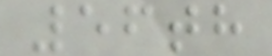56th
